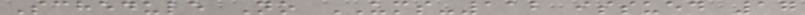Schedule No UMS-112 issued 17
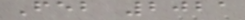Feb 2021
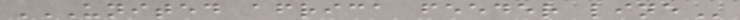UNITED AFRICA FEEDER LINE
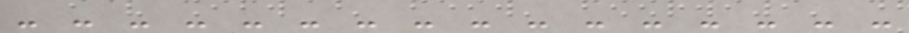- - - - - - - - - - - - - - - -
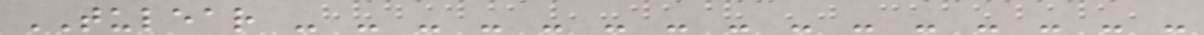TULEAR - - - - - - - - - - - - - - -
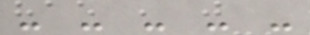- - - - -
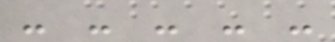- - - - -
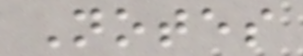Notes
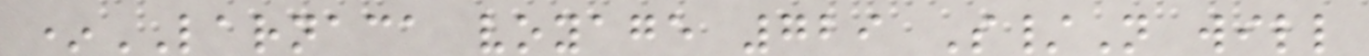*LARNACA voyage 729 S/N will
